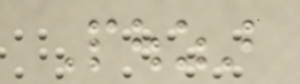Pouzar
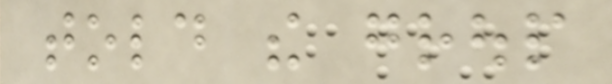told the group
